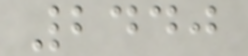2440
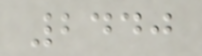2440
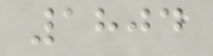1804
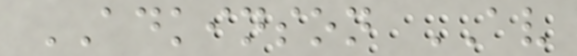ADKINSON AV
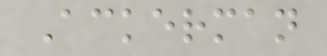Ackerman
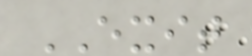EXIT
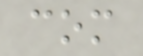com
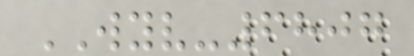WYV-6807
